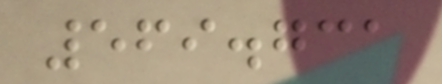569.731
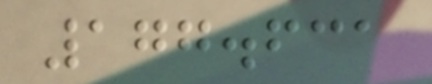177.631
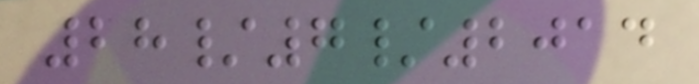28/7/2014
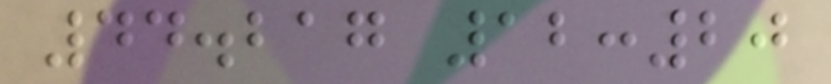44.217 12:20
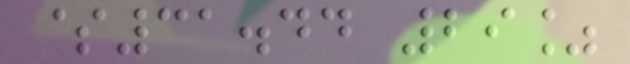$31.44 29%
